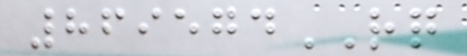869574RQ
